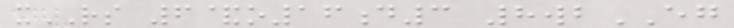xRS 6&o16d3 8wbEG
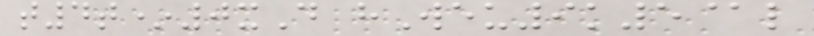t4t*0xD hWeu9k5@l
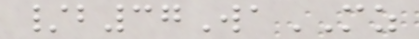/b37WaMZ
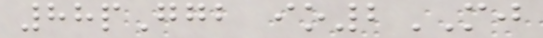88pGgb io2MJ
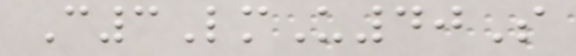C3LmU40S
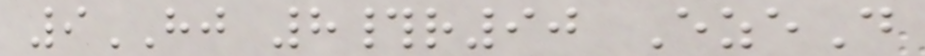9HJ 8#r90 EzeD
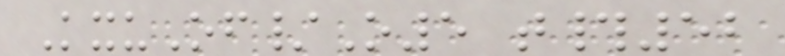KxuOf/O5 t#52
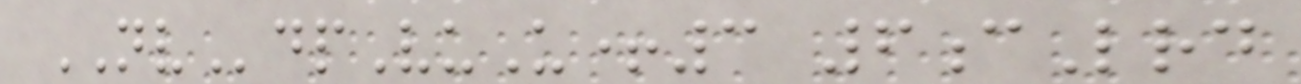NVdpVuU+3 6cLrd
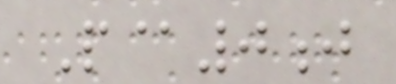P@0j
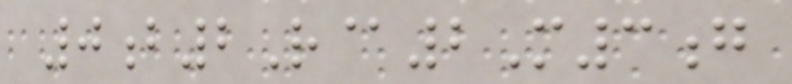0b2R@2M3g
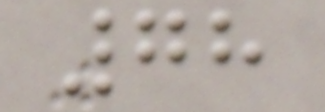78
